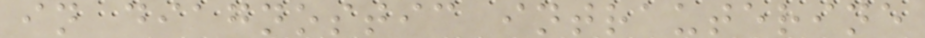in diagnostic intrauterine
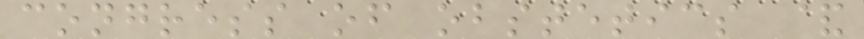congress of obstetics &
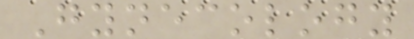Gynecology
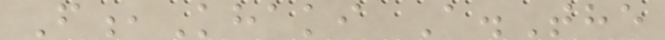F,Khaki A.The
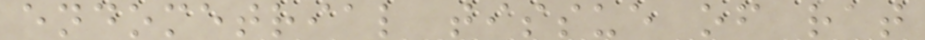endometrial tissue of rat
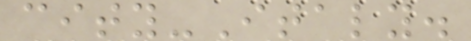city-Italy.
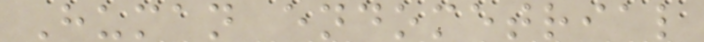Human endometrial
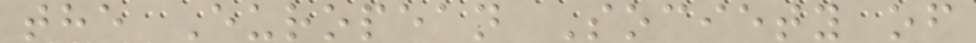the European Society of
